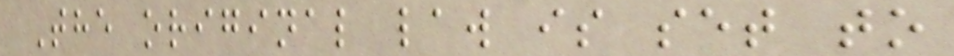The original law is set to
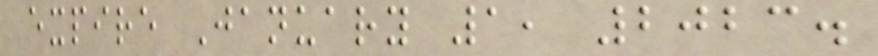expire January 1, 2023.
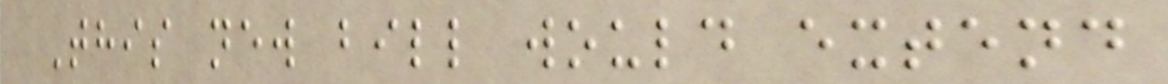This new bill would extend
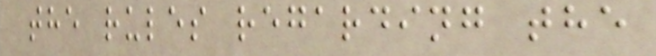the rules regarding the
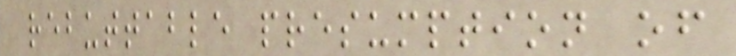rebuttable presumption of
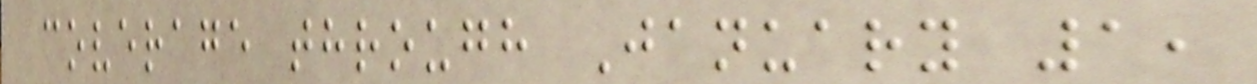coverage through January 1,
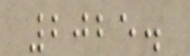2025.
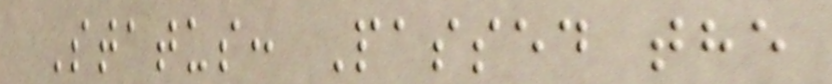Status: Passed the
